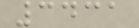3431
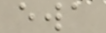ewa
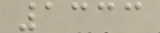1333
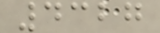4327
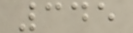345
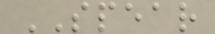SPEAR
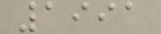1991
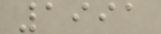1991
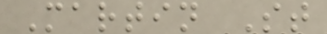Martin St
